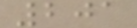201
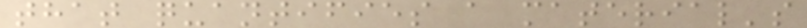that quantifies a material's
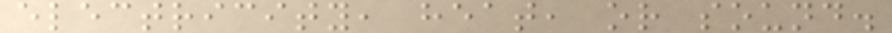electricity, heat, or sound.
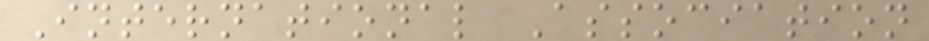International Association
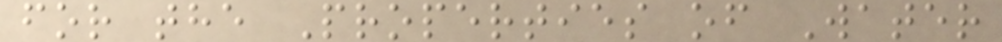for the Properties of Water
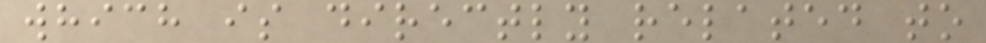which is directly related to
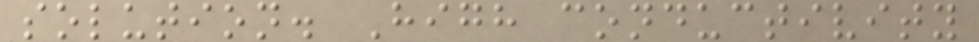solution. High conductivity
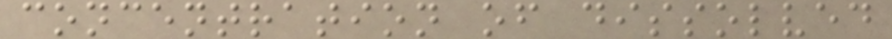concentration of dissolved
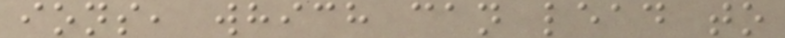ions, which can lead to
